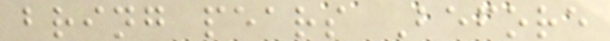bring pears Before
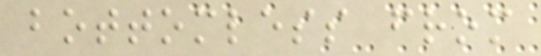bottomless from
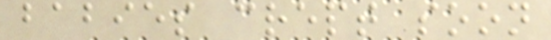babies crept soon
